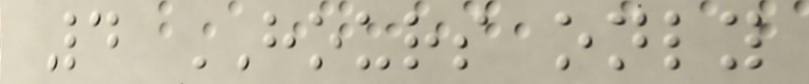4 HOURS only
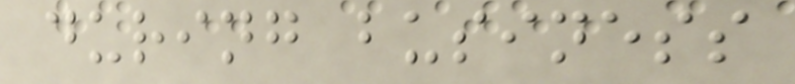during business
